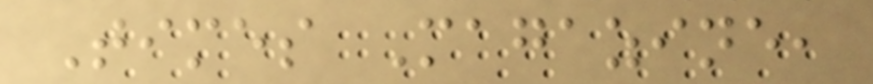Times Magazine,
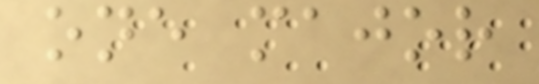one major
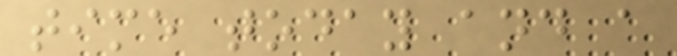time today and a
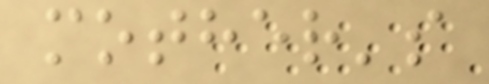mother's
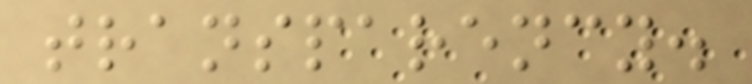transparency.
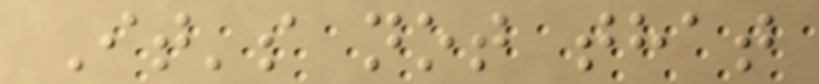It's not that
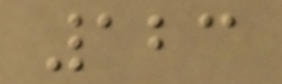123
